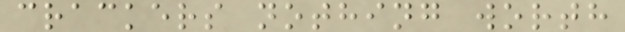crackers nothing worth
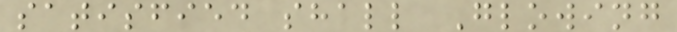satisfied shall Glowing
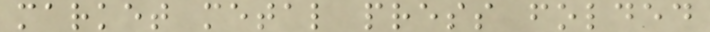market metal press folded
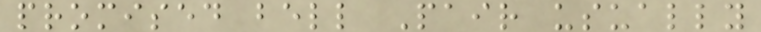promised bell Pair usually
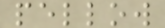pellow
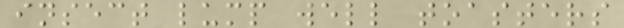insect lump well toasters
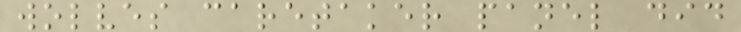wolves caretaker panel did
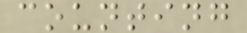counting
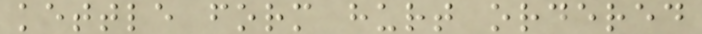kettle form hurt ordered
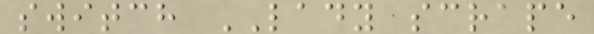switch LADY scrape
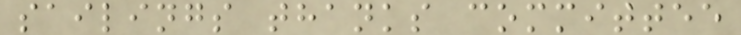sailings thanks committee
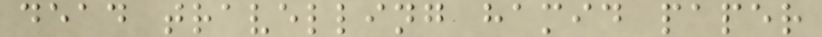dead travelling hamid paper
